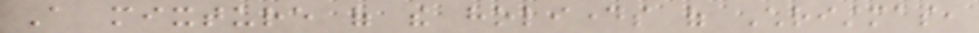A mixture of the holidays of Christmas,
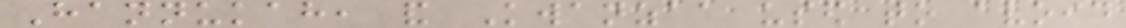Hannukah, and Kwanzaa used to avoid
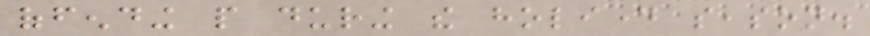offending people during the holiday season.
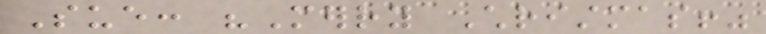Sue: "Merry Christmas!"
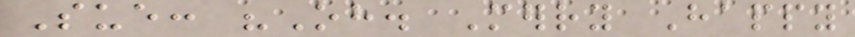Sue: "Oh. Merry Happy
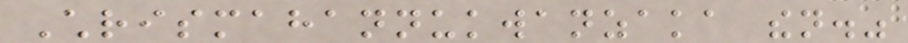Chrismahannukwanzaka then."
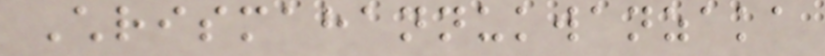Chrismahannukwanzaka
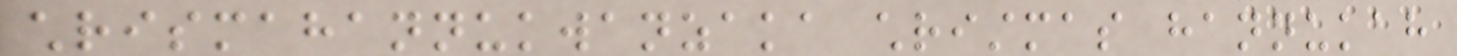chrismahannukwanzaka christmas hannukah
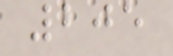205
